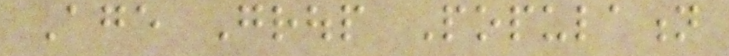Age Group Population
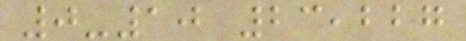0-10 23,227
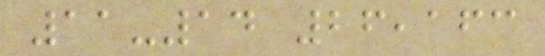11-14 26,163
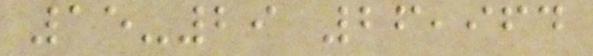15-29 26,964
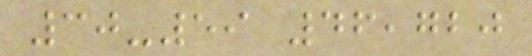30-59 46,720
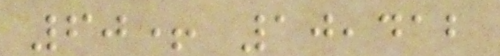60+ 10,412
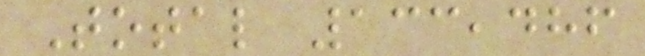Total 133,486
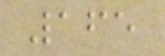165
